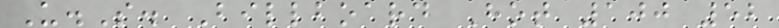U.S. Billboard Hot 100 52
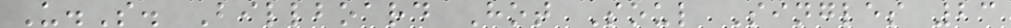U.S. Billboard Hot Soul Singles 23
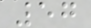57
